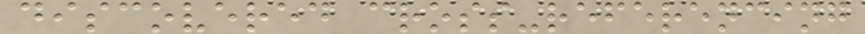discovered cross-referencing
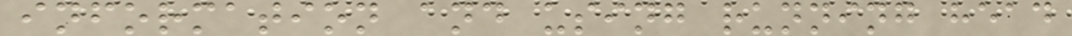information and using running head
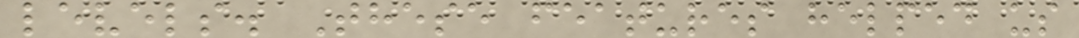levels. These features helped us
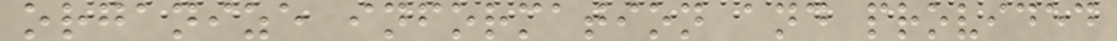organize information and provided
